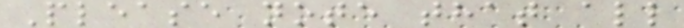Please note that all
